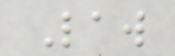Law
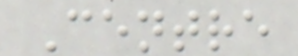Centre
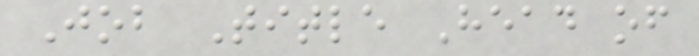Job Title Head of
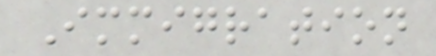Immigration
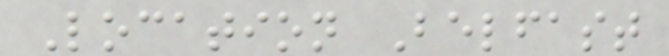Location Belfast
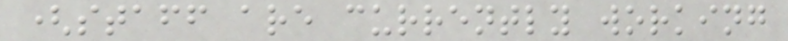(staff are currently working
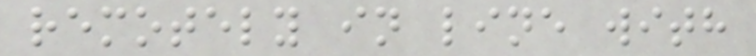remotely in line with
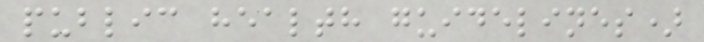public health guidelines)
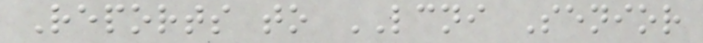Reports to LCNI Senior
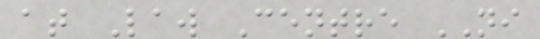at Law Centre NI
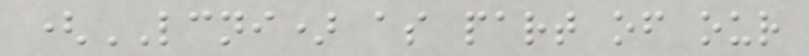(LCNI) as part of our
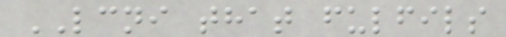LCNI that fulfils
